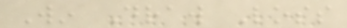Win Draw Loss
